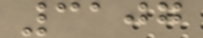3107
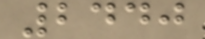2440
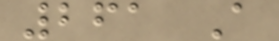261 A
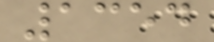1354
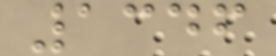1346
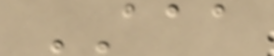AAA
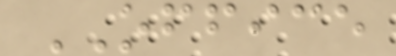OFFICE
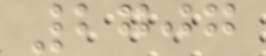2707
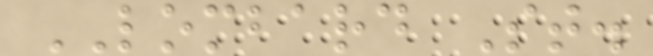LOMBARD St.
